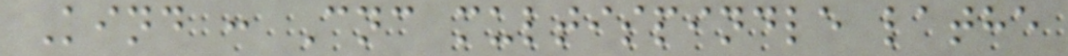Kind : Cnc multispindle lathe
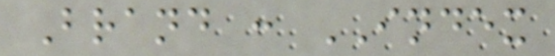Brand : INDEX
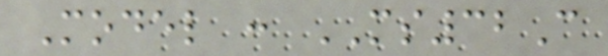Model : MS32C
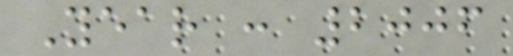Year : 2006
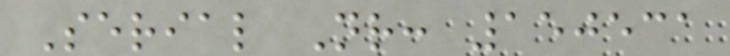Serial Nr: 150531
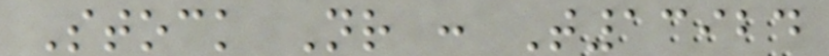Stock Nr : T13924
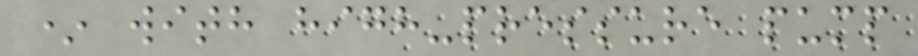* with high-pressure pump
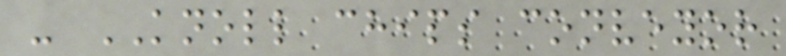- KNOLL chips conveyor
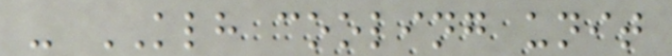- KLH cooling unit
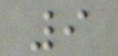9
